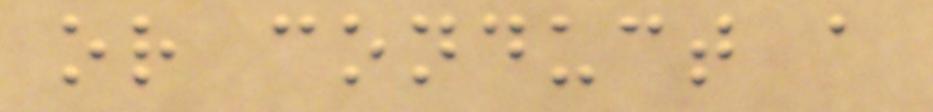or conduct a
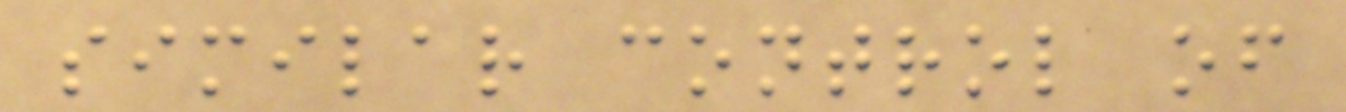similar control of
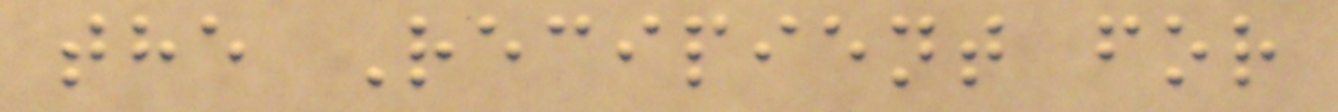the Recipient for
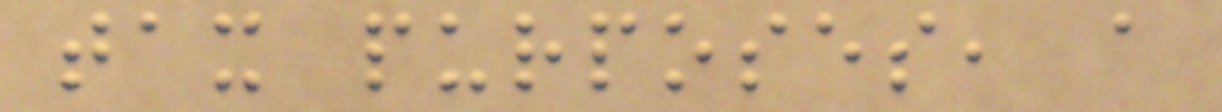tax purposes, a
